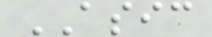ASIC
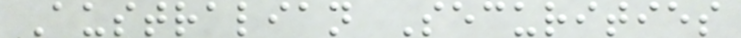Australian Securities
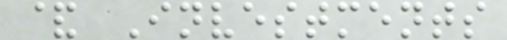& Investments
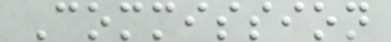Commission
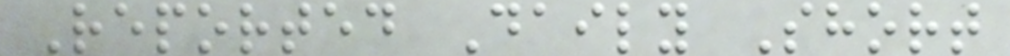Reported Daily Short
